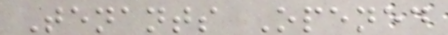Tenants Opened
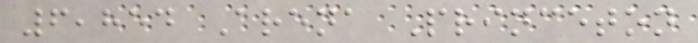6,854 Arena Princeton
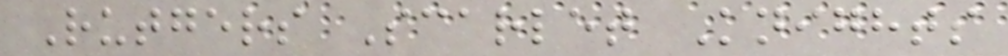Rutgers Scarlet Knights
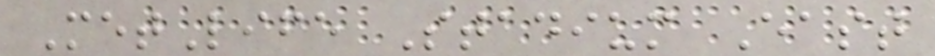MetLife Stadium East
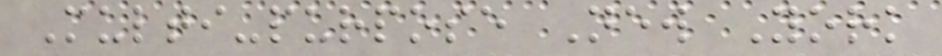Multi-purpose New York
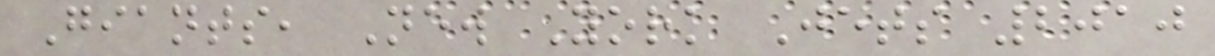Giants, New York Jets 2010
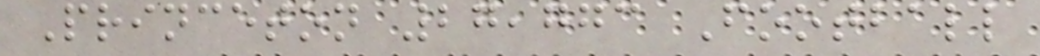Princeton 27,773 Football
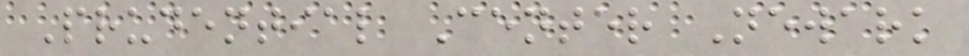Prudential Center Newark
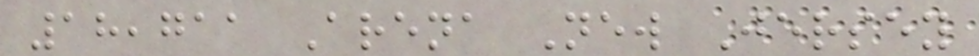18,711 Arena New Jersey
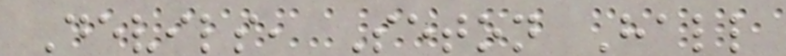Devils, Seton Hall
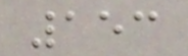153
